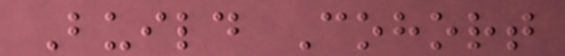Build Cohort
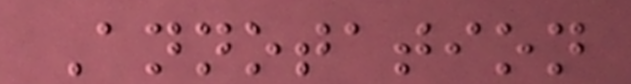Annotation
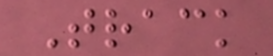Track
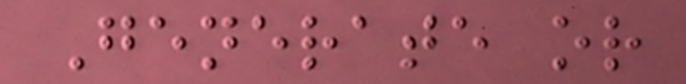Generate or
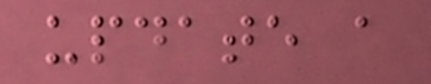update a
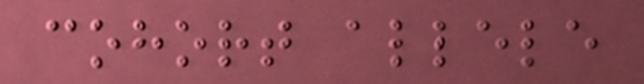cohort allele
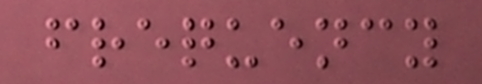frequency
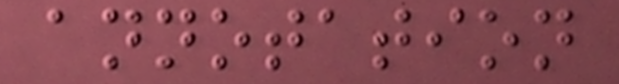annotation
